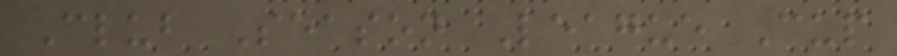Club Season League Cup
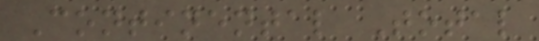Continental Total
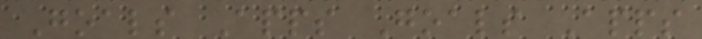Goals Apps Goals Apps
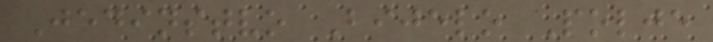Jedinstvo Bijelo Polje
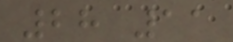28 11
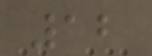12
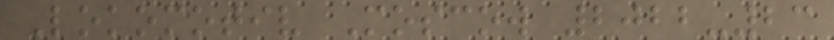Lokomotiv Moscow 2022-23
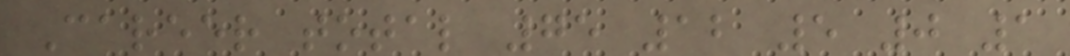Career total 75 12 5 0 1
